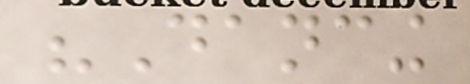"Dancing
